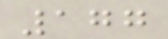177
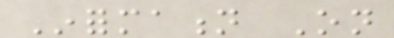Information On
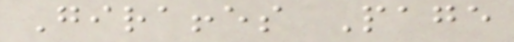Giraffes Page
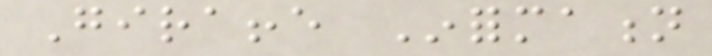Giraffe Information
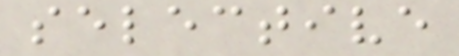selective
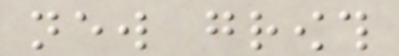new growth
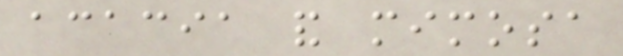acacia and mimosa
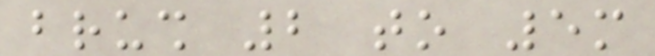brush 2 to 5m
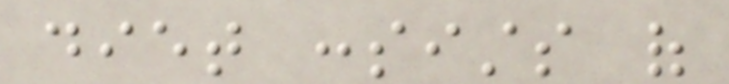diet consists of
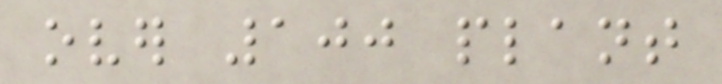over 100 plant
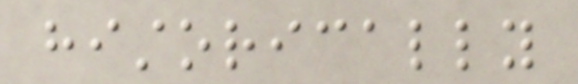historically
